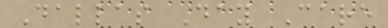Dallas Day Care
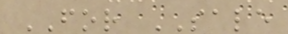FOR SALE
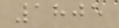1805
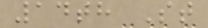14th St
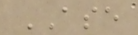ASE
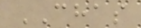CHAS
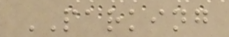PARKING
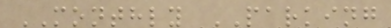MONTHLY PARKING
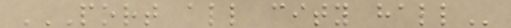PORT ALL CITY HALL
